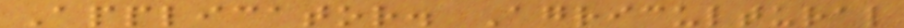Applicator. Agricultural
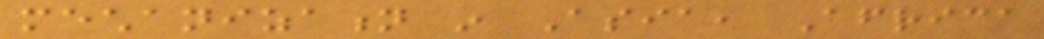mechanization in Asia, Africa
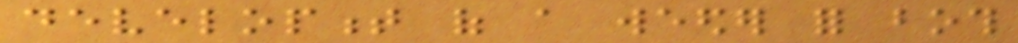development of a weeder for both
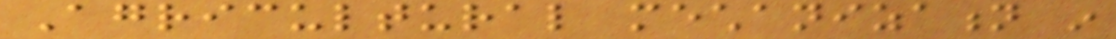Agricultural mechanization in
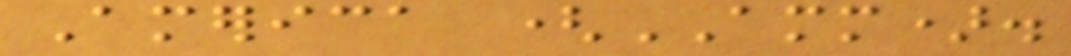America (AMM).
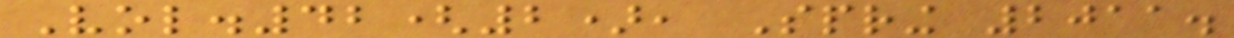Vol.42(2), Spring 2011.
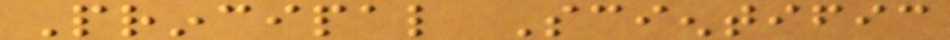Principal Scientific
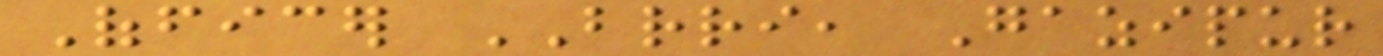Officer BRRI, Gazipur
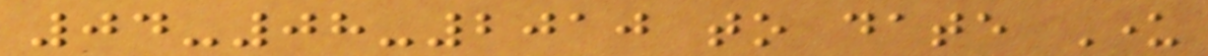04-08-2010 to date Under
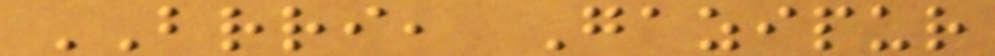BRRI, Gazipur
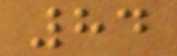84
